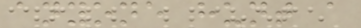anyone hunt a
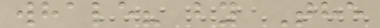whale? by The
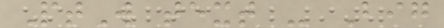PtW text - Big
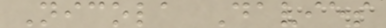Nicola Davies
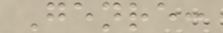Genre:
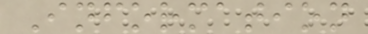Information
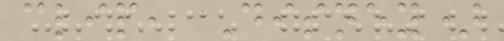clip, Disney)
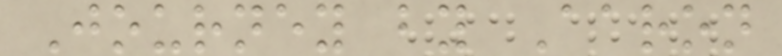Journey by Aaron
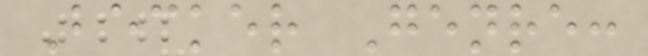Becker Genre:
